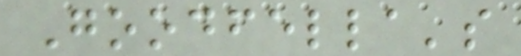Goodfella's
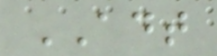ADT
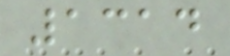1314
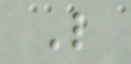L
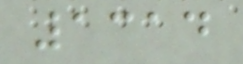1314
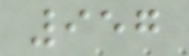957
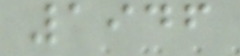1946
